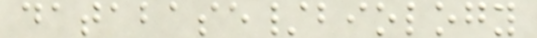database/biology
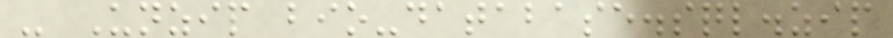- Unzip bio-database.sql.zip
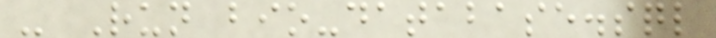- Run bio-database.sql
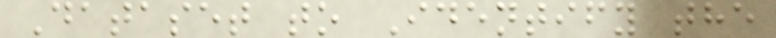Dataset to Identify the
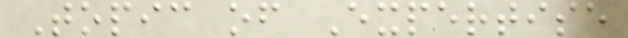Topic of Expertise
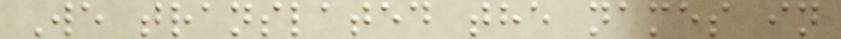We translated the names in
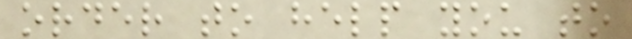order to help you to
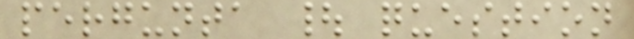pergunta | question
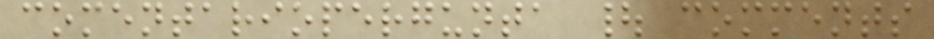comentariopergunta | comments
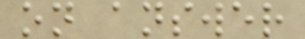on answer
